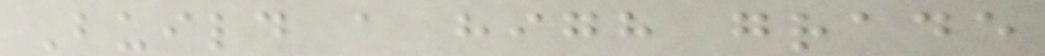Build a high grade
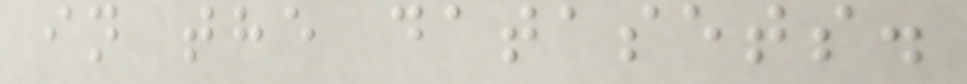in the datasets.
